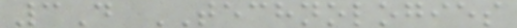3D TECHNOLOGIES
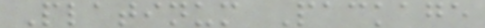Platinum Package
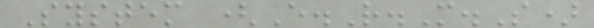System (E.R.M.S)
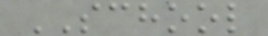SCHOOL
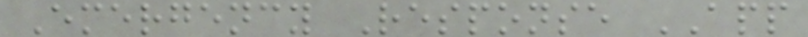Emergency Response APP
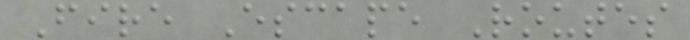Fire Escape Routes
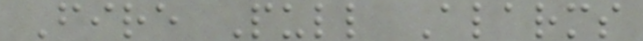Fire Pull Alarms
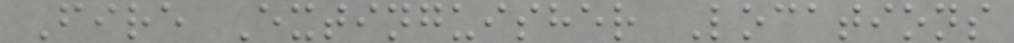Fire Extinguisher Locations
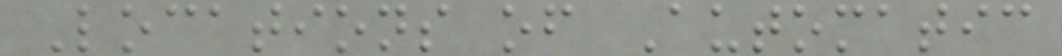Locations of Automatic
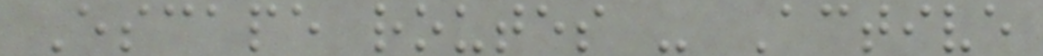Escape routes - Active
